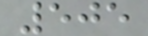505
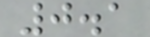0.1
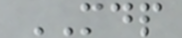MDP
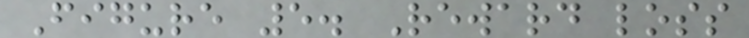Figure 5. Reward loss
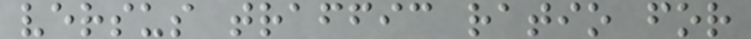versus traffic ratio for
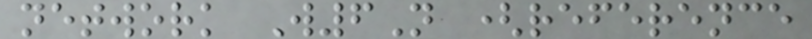network W6N (reference
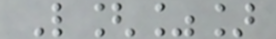L[%]
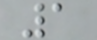1
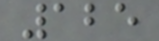125
